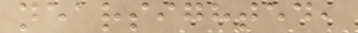nearsighted,
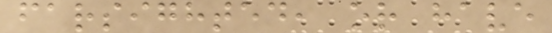farsighted, or have
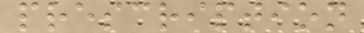prescription
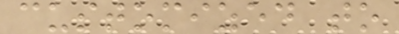customized to
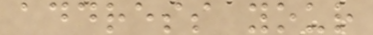address your
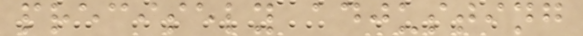precisely adjusting
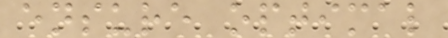ensure optimal
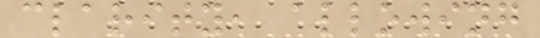clarity, allowing
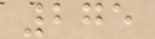275
